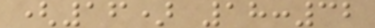(16) 18:32
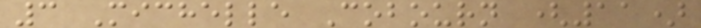3 Michelle Cobourn (11)
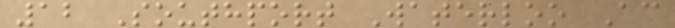12 Southport Waterloo Ac
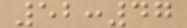52:47
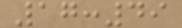17:49
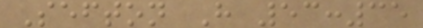Sefton H 53:35
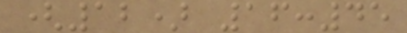(12) 16:45
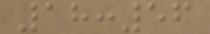18:56
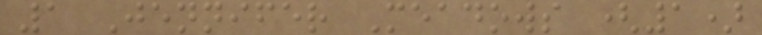1 Jennifer Meadows (1)
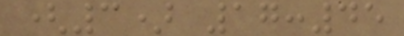(3) 17:45
